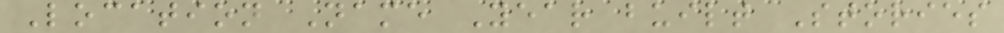Location Name Year built Stories
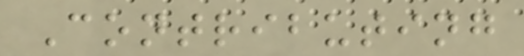Contributing
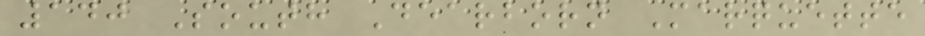140 South Dearborn Marquette
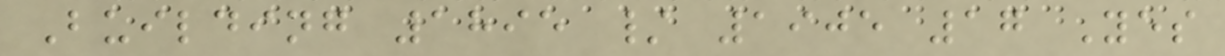Building 1895 / 1905 17 Yes
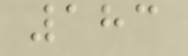183
